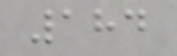184
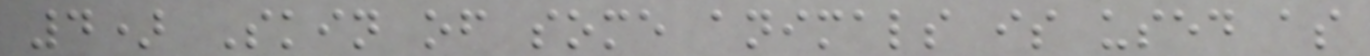4) Skin of some animals is used as
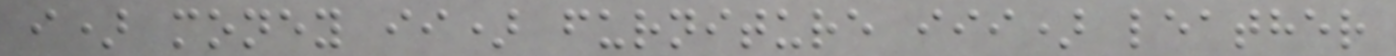i) money ii) furniture iii) leather
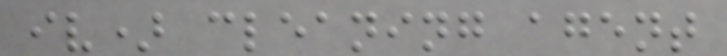iv) cleaning agent
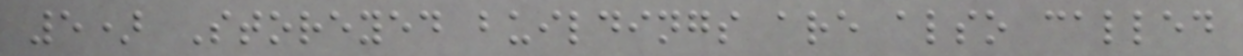5) Storeyed buildings are also called
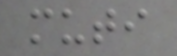muti
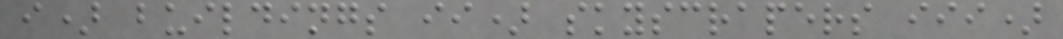i) buildings ii) skyscrapers iii)
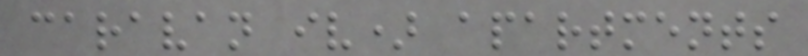caravan iv) apartments
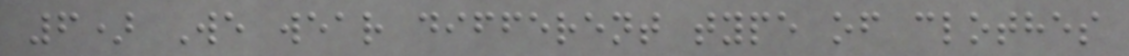6) We wear different type of clothes
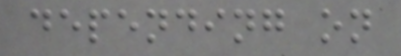depending on
